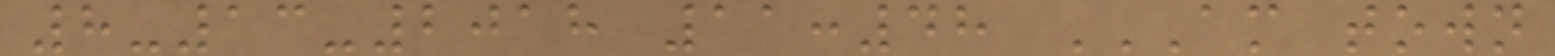8-13-2018 11:48 AM TOWN
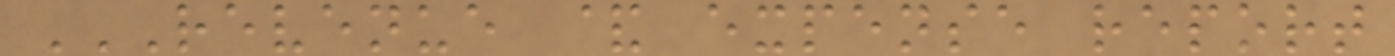REVENUE & EXPENSE REPORT
